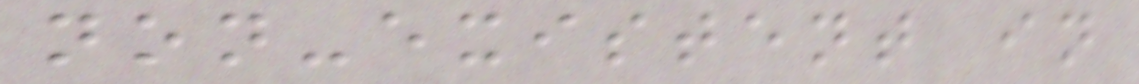non-existent in
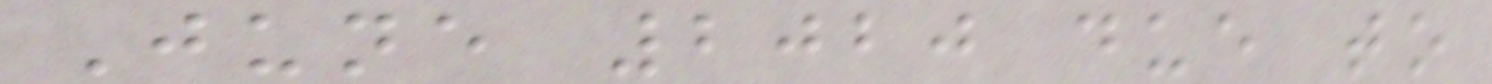June 2020 due to
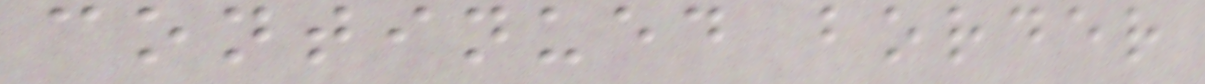continued border
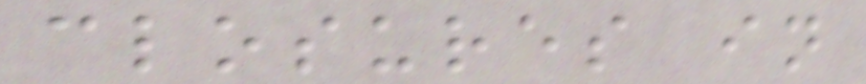closures in
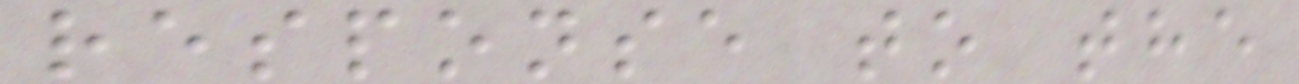response to the
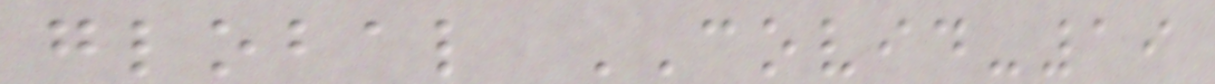global COVID-19
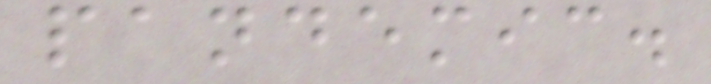pandemic.
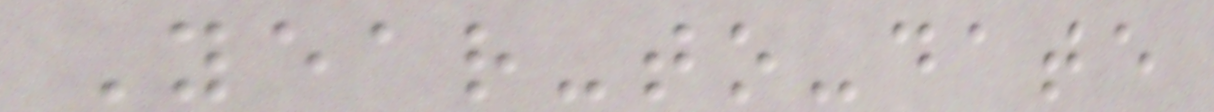Year-to-date
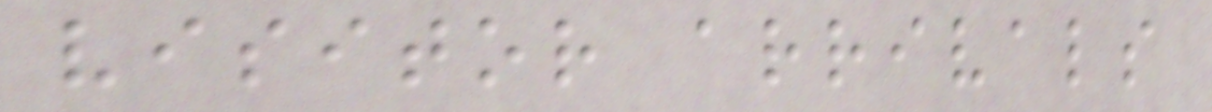visitor arrivals
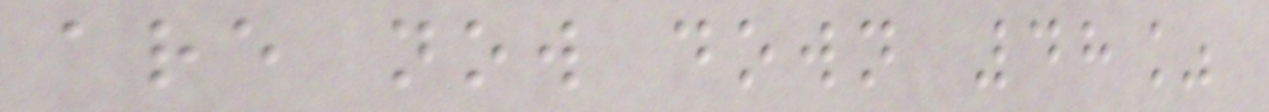are now down 48%
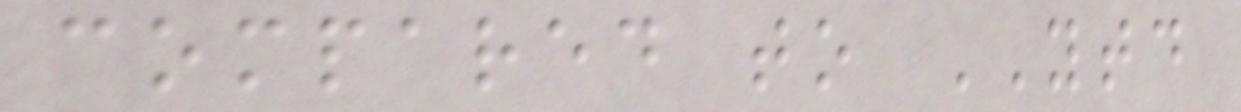compared to YTD
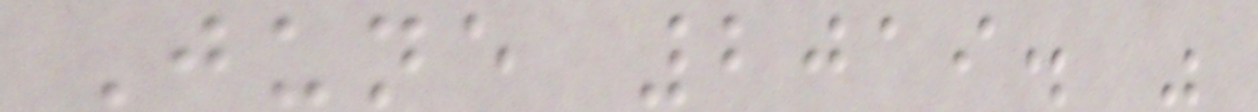June 2019. "
